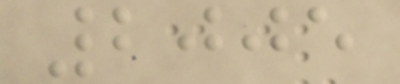2005
